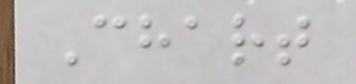Chart
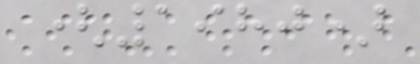(1980)
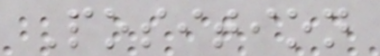Position
